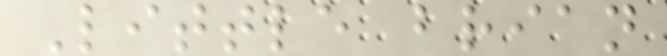Little brian
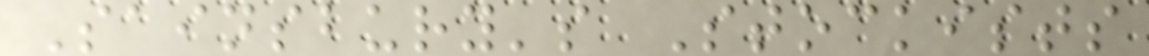Sainsbury's Stockists
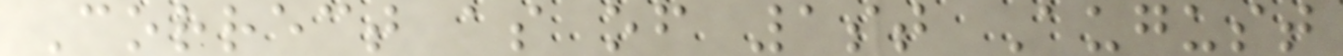Correct as of 1st August
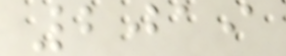2019
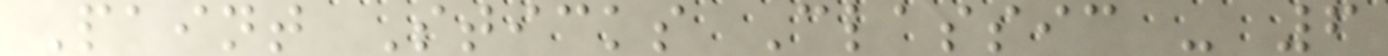Paint Sticks Classic - 6
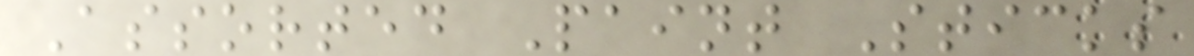Assorted Paint Sticks
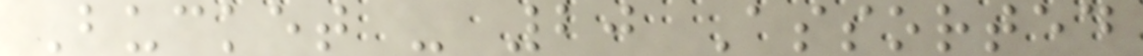Bucket - 20 Assorted
